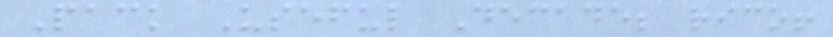Pack Useful Decade; rico!
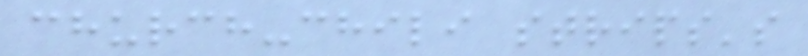church-chili strips's
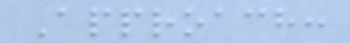Approach:
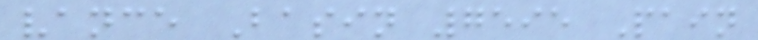vance Basin 7595 Pain
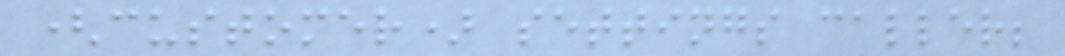(customer) settings caller;
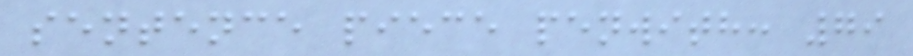sentence piece penwith: 79
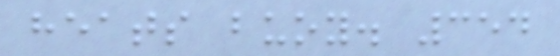heats buoy. 354
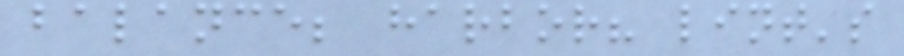balance; harbor? lint's
